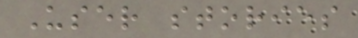User stories
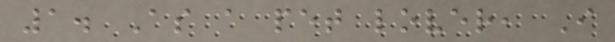1. As a pet lover, I
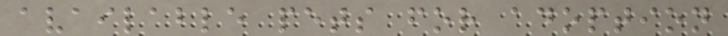available pets for adoption
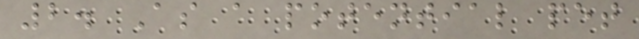2. As a potential pet
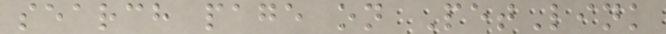search page on PetLink
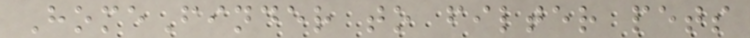HomeFinder to filter pets
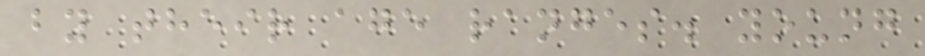by their age ranges. young
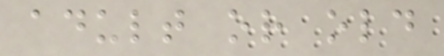adult or old
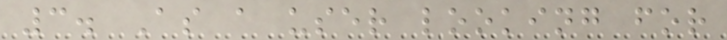3. As a user looking for
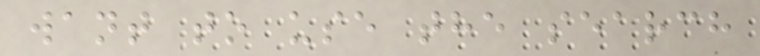want to use the search
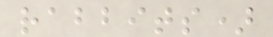rabbits)
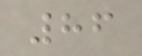86
